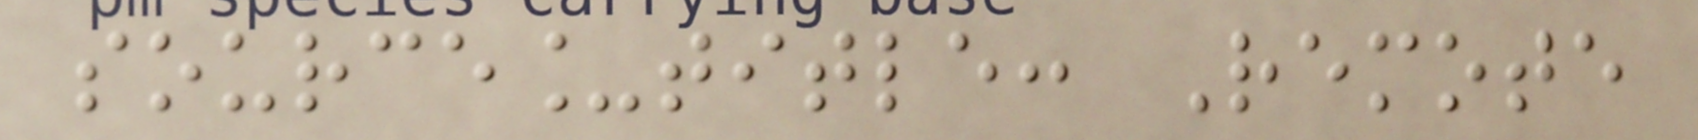source_title: Remote
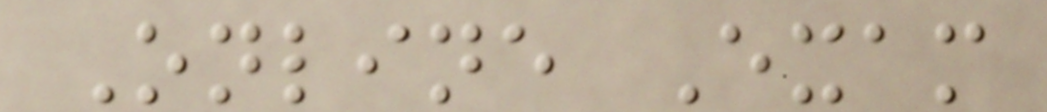Online Exam
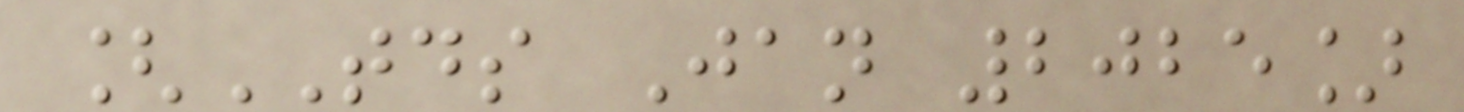[TDS Jan 2025]
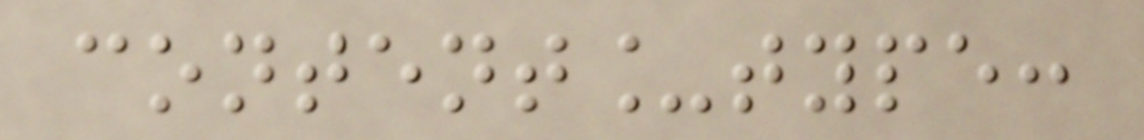content_type:
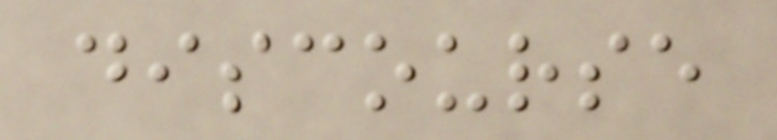discourse
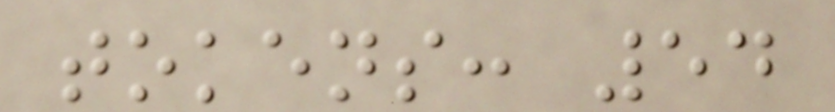tokens: 54
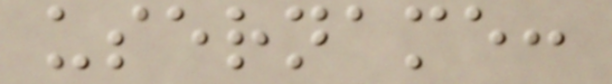username:
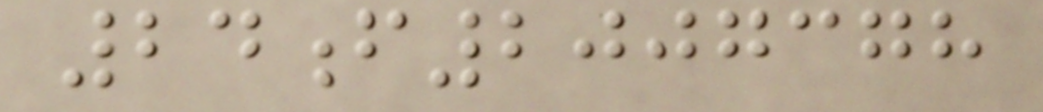24f2007378
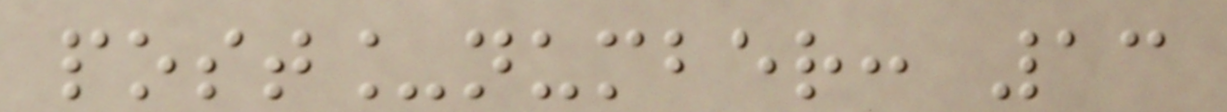post_number: 13
